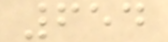654
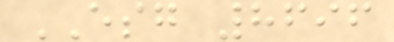ESG 8696
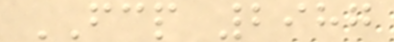FCP 2987
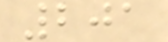201
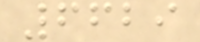6629
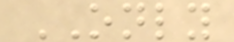ONLY
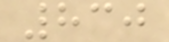830
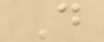D
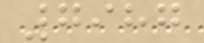7987
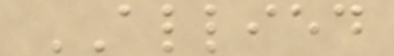ALLIED
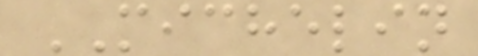MICHELIN
